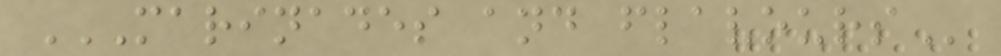MARINADES AND FLAVOURS
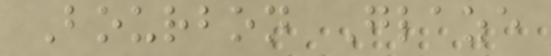Bourbon Glaze
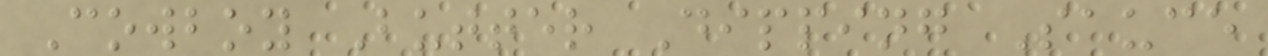Cowboy Butter Dipping Sauce
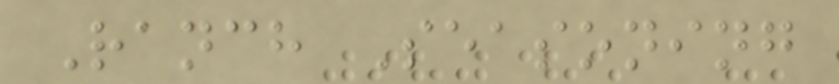Ranch Seasoning
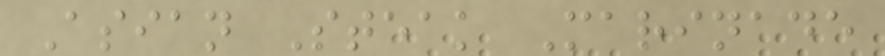Asian Steak Marinade
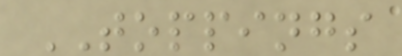TOPPINGS
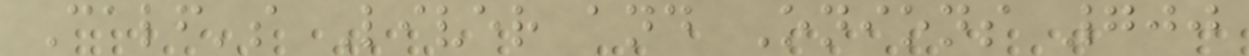Calf's Liver and Onions 700
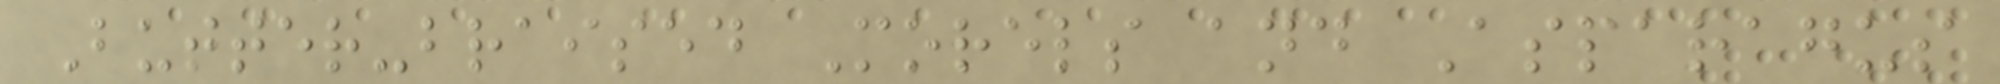Butter-braised Morels and Asparagus
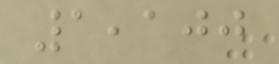1,100
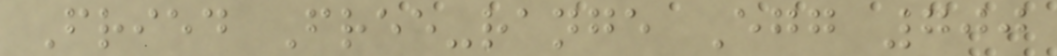Fried Free-range Egg 700
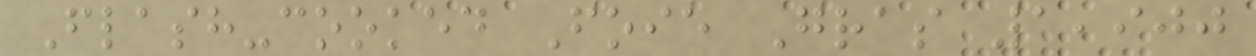Flash-cooked Foie Gras 1,900
